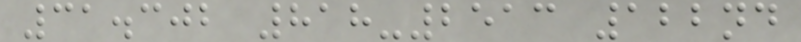31.302 818-2513 122nd
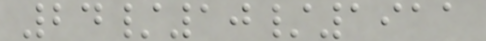24/10/1911
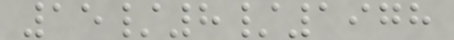15/8/1978
